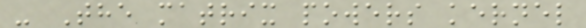- The matrix powers kernel
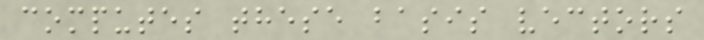computes these basis vectors
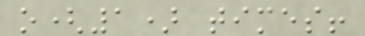o(1) times!
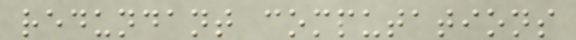redundant computations
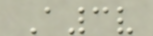A3v
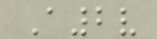A2v
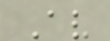Av
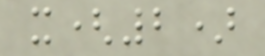x(2)
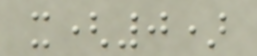x(0)
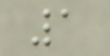1
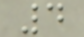4
